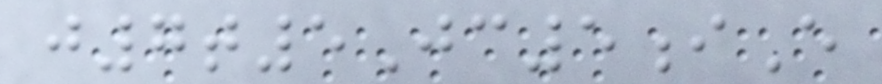j7t5Jc5iE
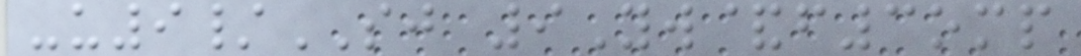-u9/SJ 9Yw&f3omp
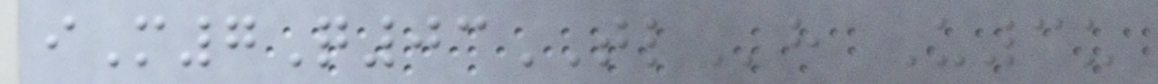iM7Q03TLh U3u
